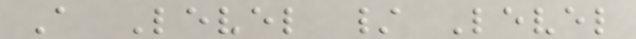A Level / Level
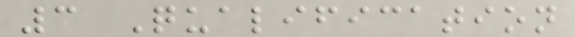3 Qualification
